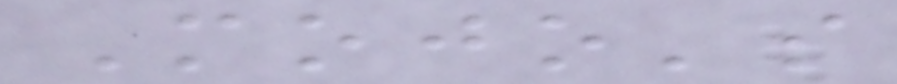Mojo's
